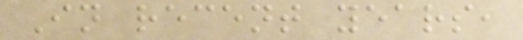In recent years,
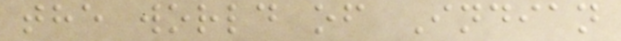the world of Indian
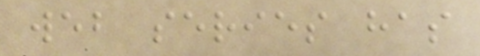web series has
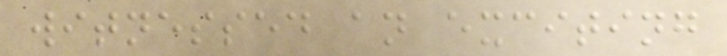witnessed an exciting
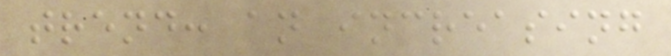trend: an increasing
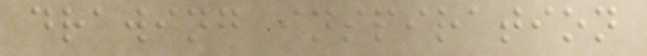drawing inspiration
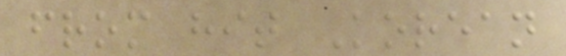from hit Korean
